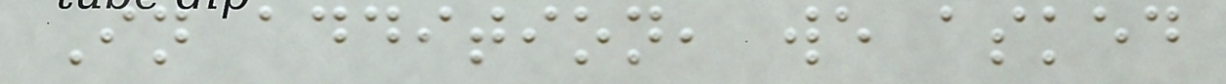In addition, we asked
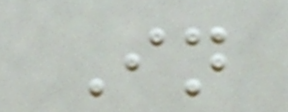In
